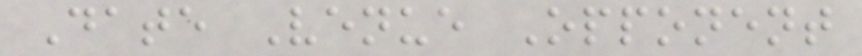Date Venue Opponent
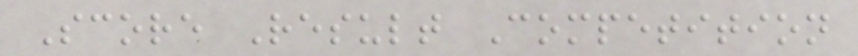Score Result Competition
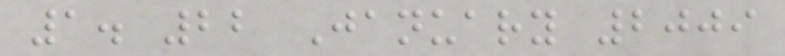1. 22 January 2009
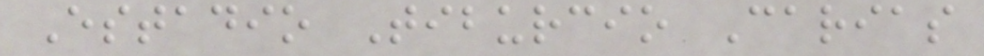Estadio Tiburcio Carias
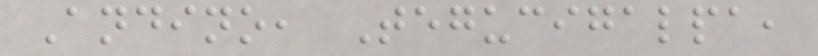Andino, Tegucigalpa,
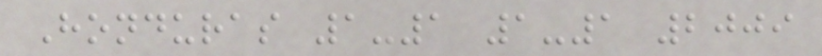Honduras 1-1 1-1 2009
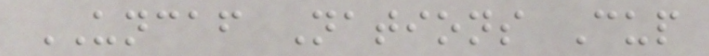UNCAF Nations Cup
